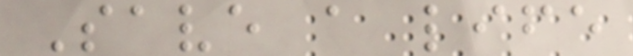Save a life
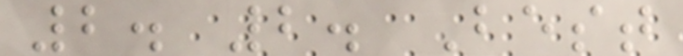2. 2. Best
